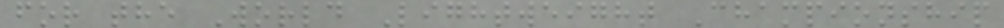for the World Lightweight Championship
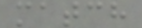match
